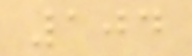104
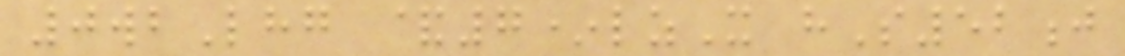0wbLhg &7*lzX hS52j
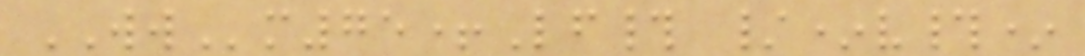WWm75+Lf# /*v#*
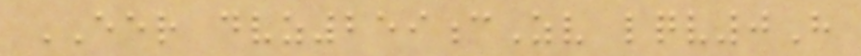EER dvz259cZv lqv0H
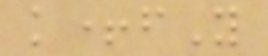k+fY
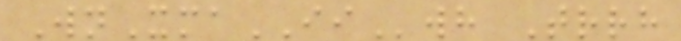WnXmaIIwh Trrh
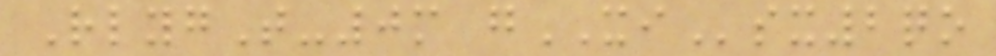RlygT-0m gXIsx2qo
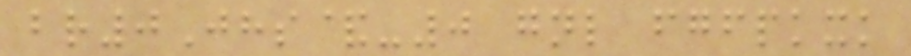br0Jhs&-0 gnl fgfpkxk
